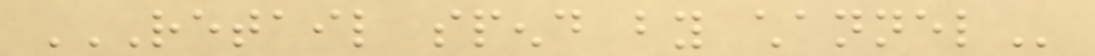RETAIL SPEND BY CHANNEL
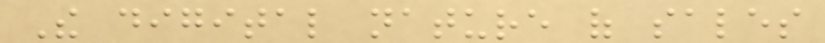The digital nature of sales
